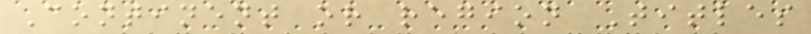Continent or region Titles
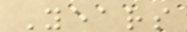Years
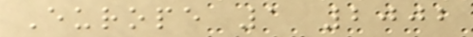Europe 1 2002
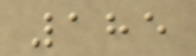185
